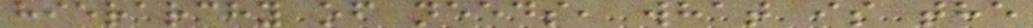hierarchy of needs, what is the
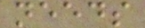needs
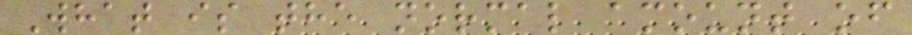What is the normal amount of
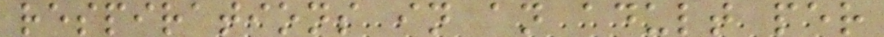respirations in an adult per
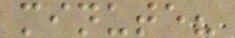minute?
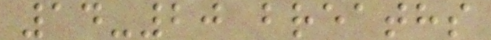14-20 breaths
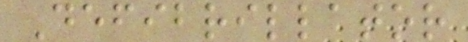Defibrillator
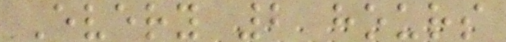Every 2 hours
